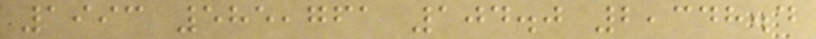1993 585,761 104.0 2,348.4
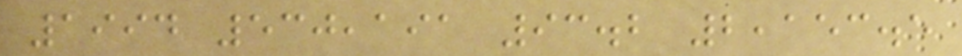1994 530,191 93.2 2,153.5
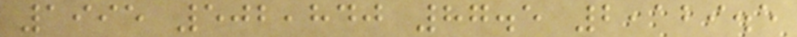1995 502,840 87.5 2,129.5
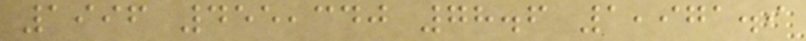1996 455,340 78.6 1,971.9
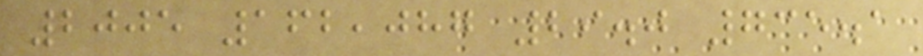2005 162,087 29.0 735.1
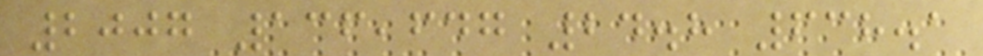2007 136,647 24.8 638.1
